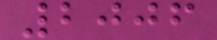2006
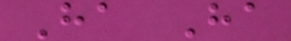Ha Ha
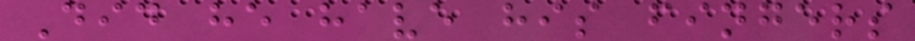Did he have his fingers
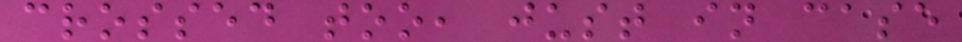crossed too, just in case
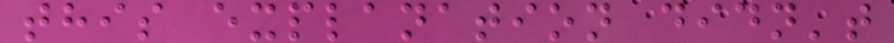this explanation didn't
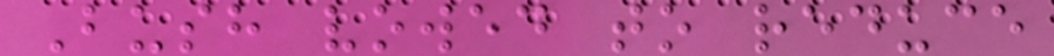Bush vowed to reduce
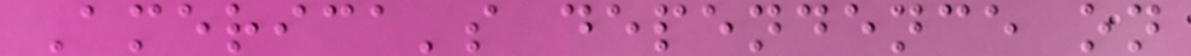America's dependence on
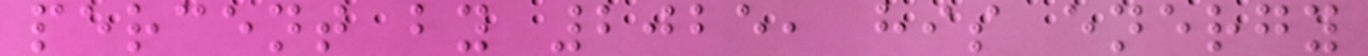percent by 2025, his energy
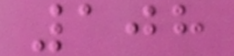108
